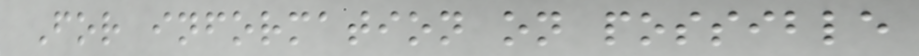For information on possible
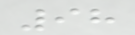98
